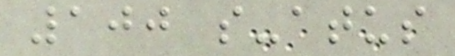100 s-atus
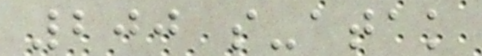200 s-atak
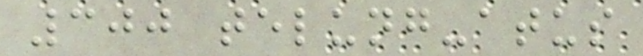300 telung-atus
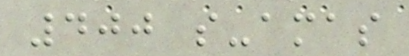400 s-amas
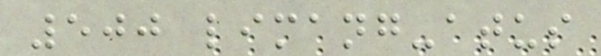500 limang-atus
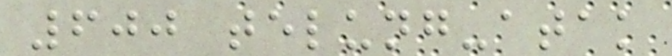600 telung-atak
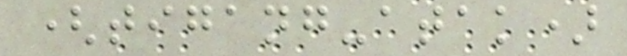(tigang-atak)
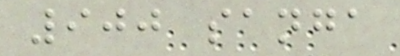900 sanga
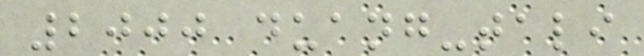2000 duang-tali
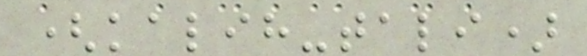(kalih-tali)
